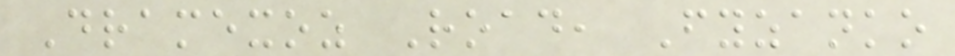Dramexoz Road, Fyzanko
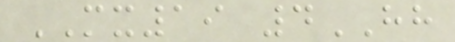MX19 4HH
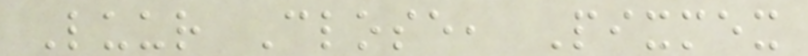Luur Close, Pixmex
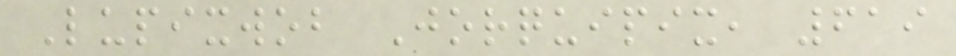Lupixwob Jorquipix, 619
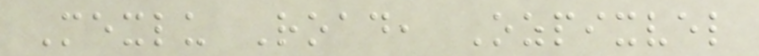Mexlu Road, Ozpixvel
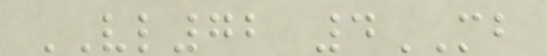VL72 4MB
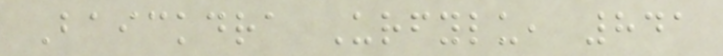Baickdra Urfylu, 841
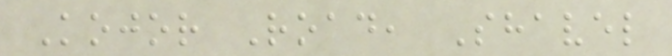Kojor Road, Shavel
